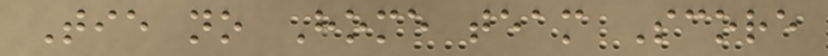Tie no Home team Score
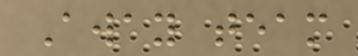Away team
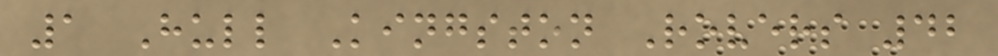1 Hull Kingston Rovers 42
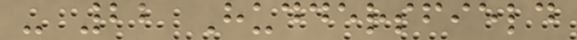- 22 Huddersfield
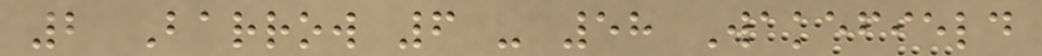2 Barrow 6 - 58 Wakefield
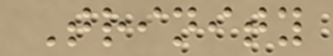Trinity
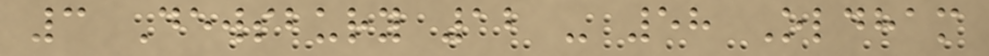3 Dewsbury 12 - 58 Oldham
